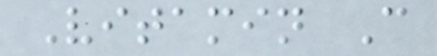Vitamin C
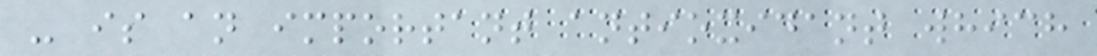- is an important antioxidant which
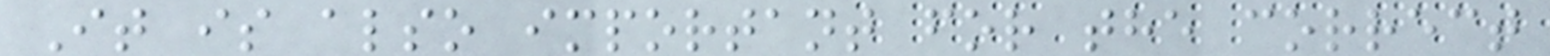It is also important for the correct
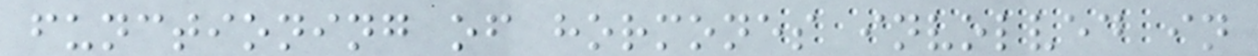functioning of hormones involved in
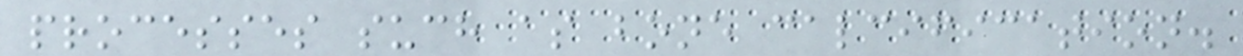processes such as bone calcification.
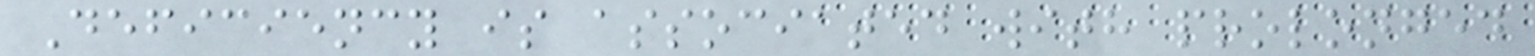Deficiency is associated with prolonged
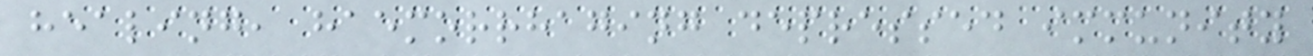healing, haemorrhaging depressed immunity
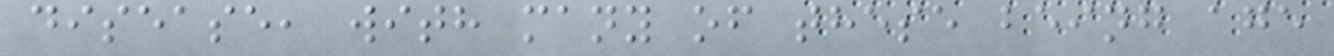disease, with many of these being age
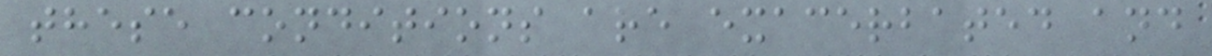these conditions are exacerbated and
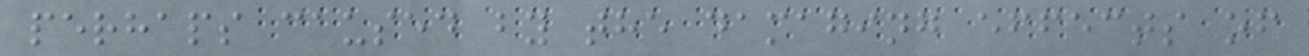perhaps caused by the damaging effects of
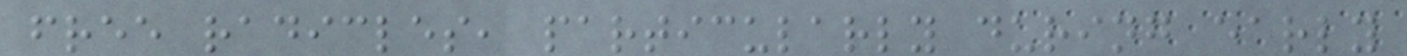free radicles, particularly during early
